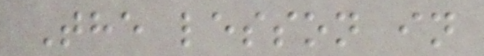The lesson in
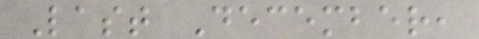Last December,
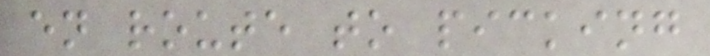en route to picking
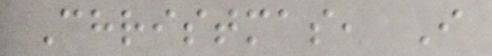Christmas, I
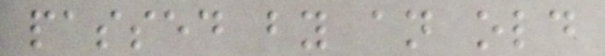passed by an old
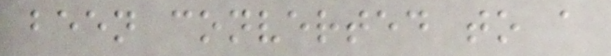been converted to a
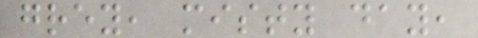grey, misty day,
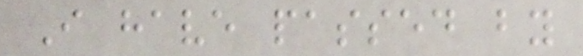I have passed by
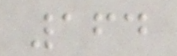164
